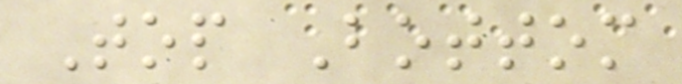Top Bottom
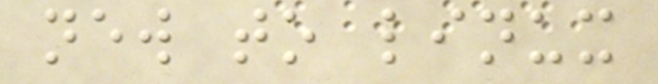new to linux
